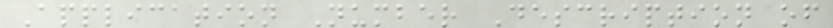Application Number Description of
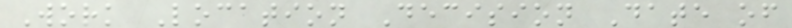Work Location Decision Date of
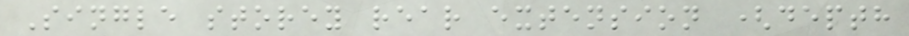Single storey rear extension (depth
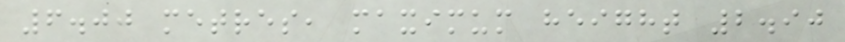6.00 metres, maximum height 2.90
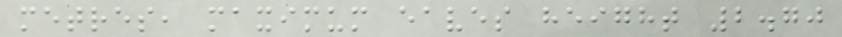metres, maximum eaves height 2.70
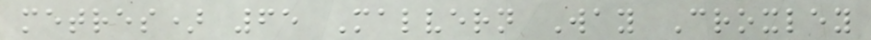metres) 65 Malvern Way Croxley
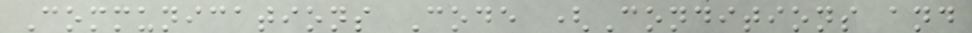Communications Code (Conditions and
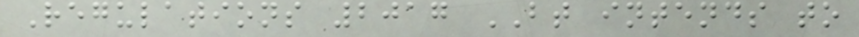Regulations 2017 BT intends to
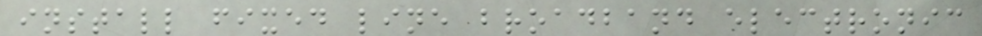install fixed line broadband electronic
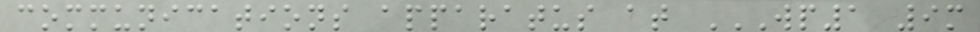communications apparatus at WP1 9M
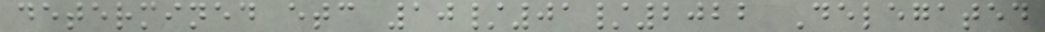determined etc 10/01/2022 Delegated
